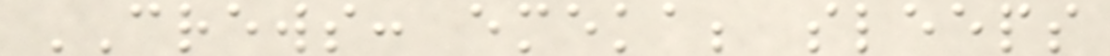CREWS: emeka; sleeps
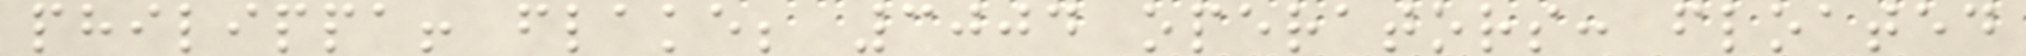philippa! flake; 3004 operators: floated
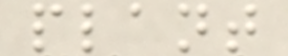plant
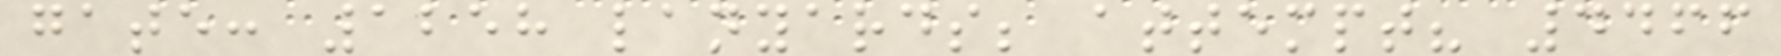gate: 1258 lanyards; attempt? 4466
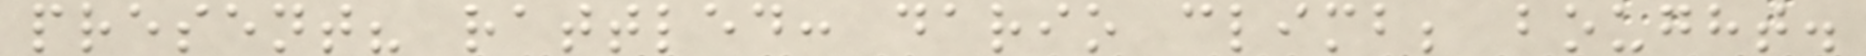present? rattled: dario climb; bought.
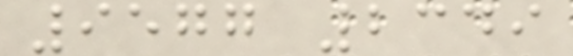9577 2349
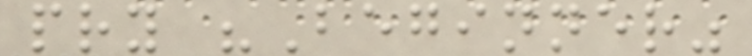pry "Beginner"
